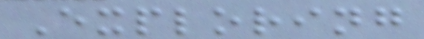Exploring
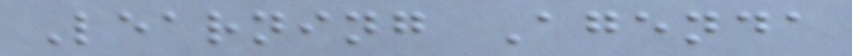Learning Agenda
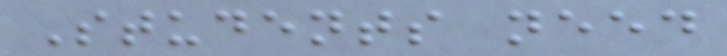Students need
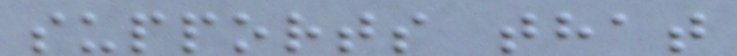supports that
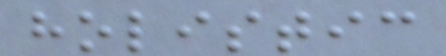holistic
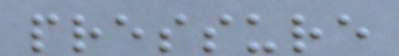pressure
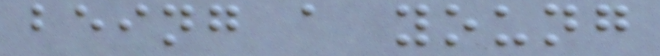being a young
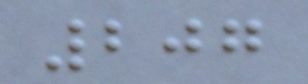207
